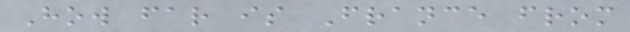How far is France from
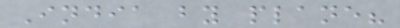India by plane?
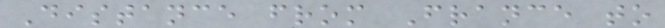Distance from France to
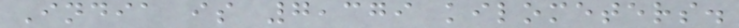India is 7,379 kilometers.
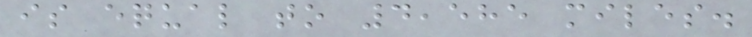is equal to 4,585 miles.
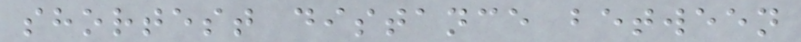shortest distance between
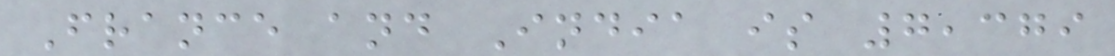France and India is 7,379
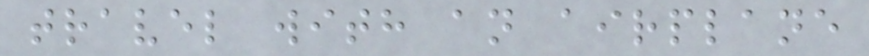travel with an airplane
